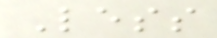Less
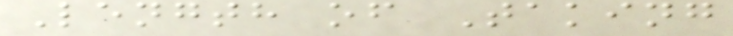Length of Taking
